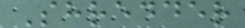Shredder
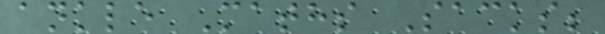ankle Maths Sacks;
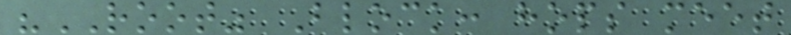"ROOT" Block: hops meet
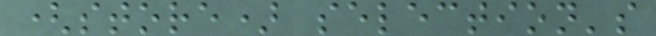(store) selection's
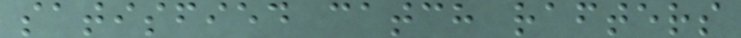satisfied catch rafters
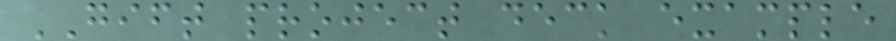GIFT project deck example
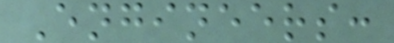Engineers:
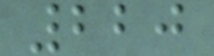220
